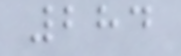284
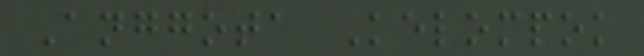Anggota Kelompok
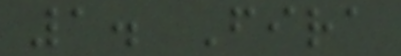1. Fira
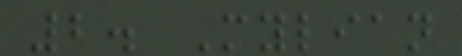2. Mylian
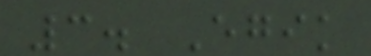3. Egik
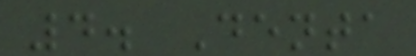4. Denta
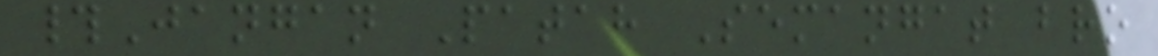#Jangan Patah Semangat bro
